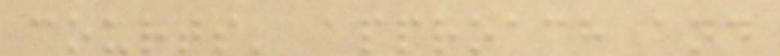courts' approach and
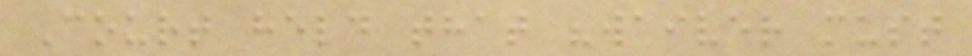Court held that "waiver must
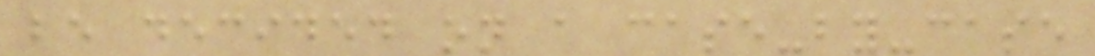be decided on a case-by-case
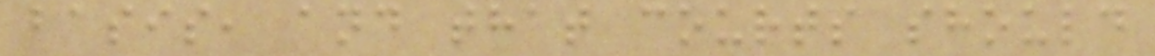basis, and that courts should
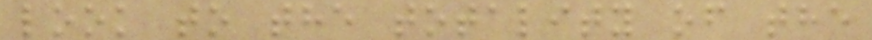look to the totality of the
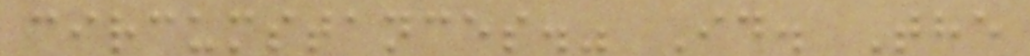circumstances." Id. The
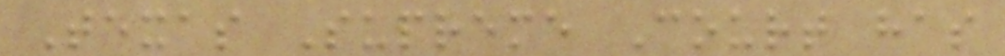Texas Supreme Court has
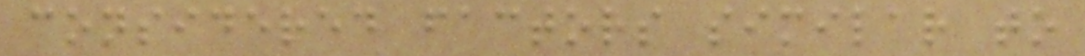considered factors similar to
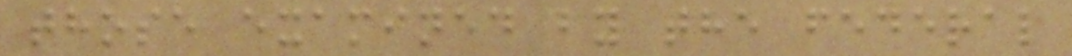those examined by the federal
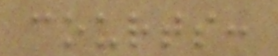courts:
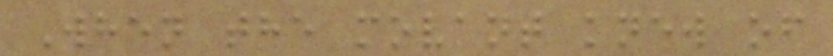When the movant knew of
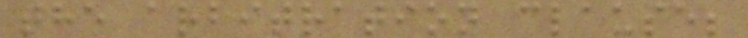the arbitration clause;
